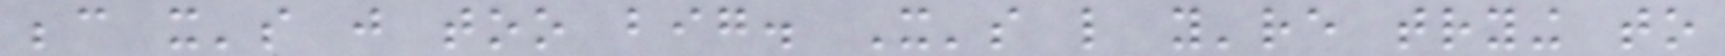because it's just too big. It's like you're trying to
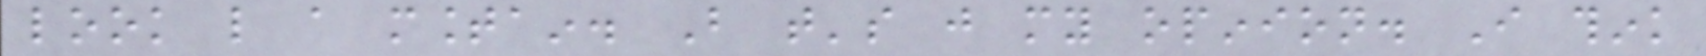look like a mountain. But that's just my opinion. I think
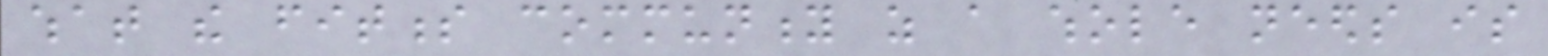what the fitness community as a whole needs is
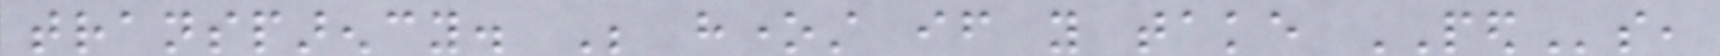transparency. Be honest if you take PEDs,
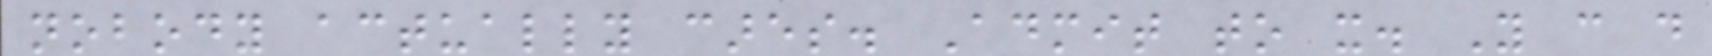nobody actually cares. Admit to it. You can do
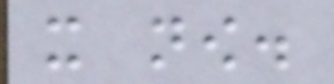it now.
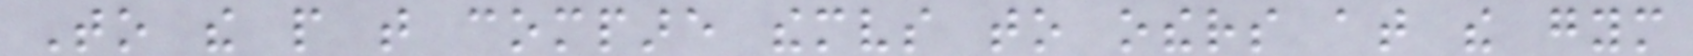To the people that compare themselves to others at the gym
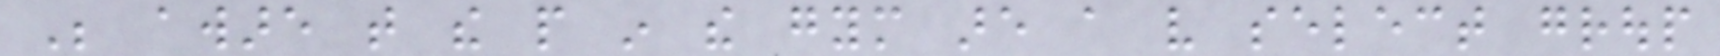Be aware that the people in the gym are a very select group
